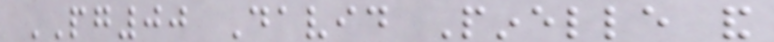PG00 David Pinelle and
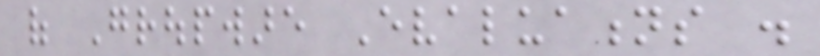of Groupware Evaluations .
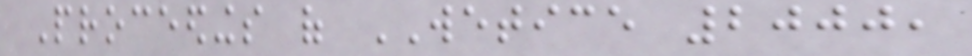Proceedings of WETICE 2000,
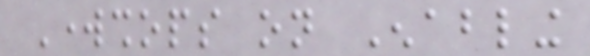Workshops on Enabling
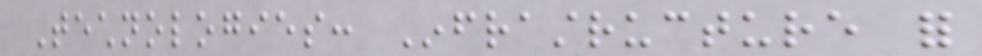Technologies: Infrastructure for
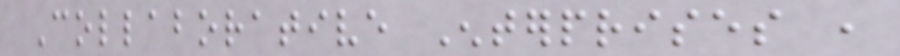Collaborative Enterprises ,
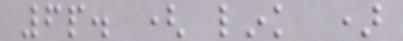6p. ( link )
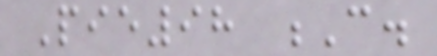Pie98 C.
